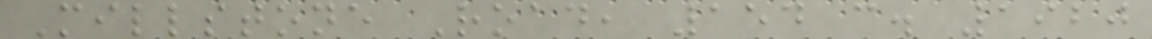Millstone Road, 154 c. 1920
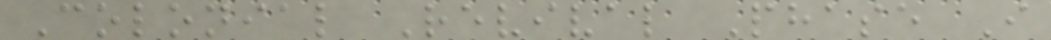Colonial Revival Phase I
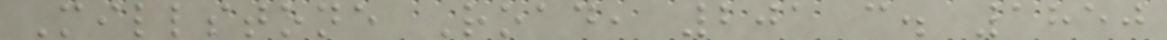Millstone Road, 201 c. 1850
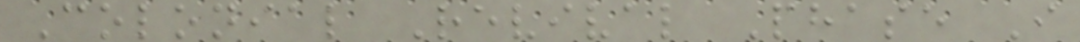Colonial Revival Phase I
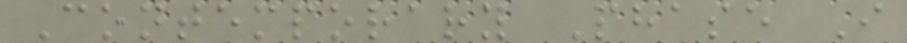Contemporary Phase I
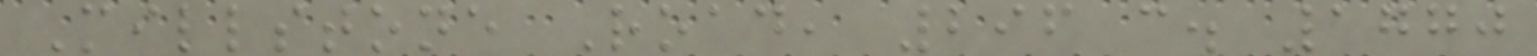Millstone Road, 296 c. 1770
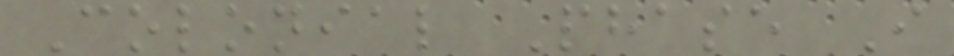Colonial Phase I
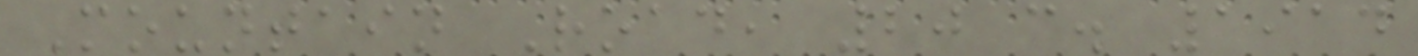Mountain Road, 20 c. 1914
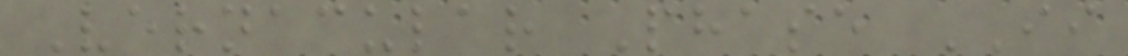Vernacular Phase II
